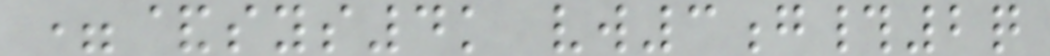=&sys4k vw3g#2q
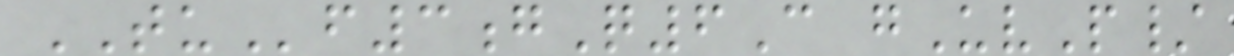TUf3gQ6C gUvP/
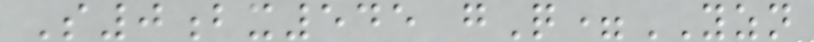S0bx545 gQ=YZN
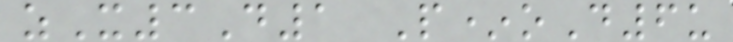zX3D1 P*oD6u
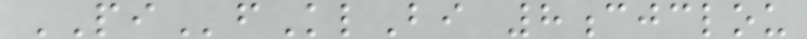PIfKlBi 8cjclou
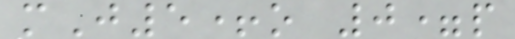mJ5+o 0=p
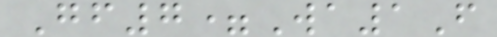Gf7=Wa1F
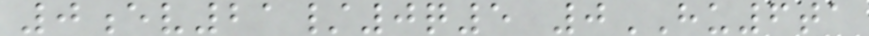0ev21/0q5 0HU6ta
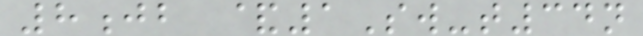8jb &1Sw-t34n
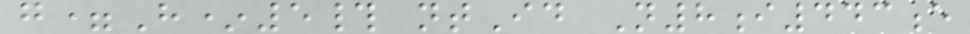g=H*5# ntId N8i443e
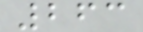263
